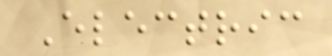Electric
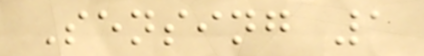Sensing 1
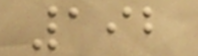192
